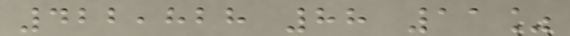422,828 88 11%
